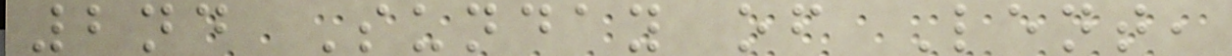2nd Sunday of Lent,
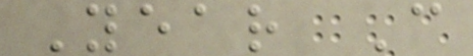Year C
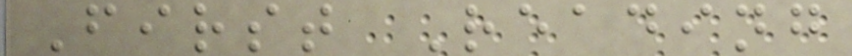First Reading
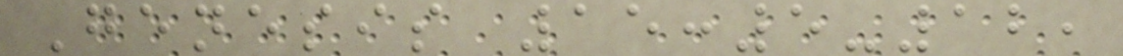Genesis 15:5-12,
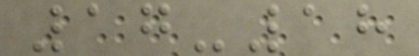17-18
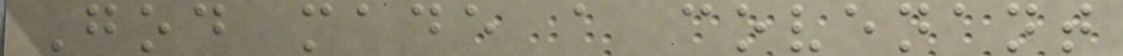God made a covenant
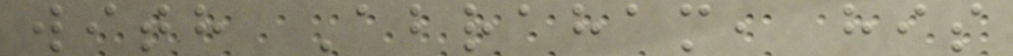with Abraham, his
